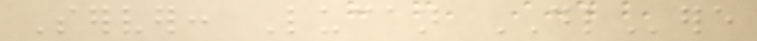Server: Lucan DLere
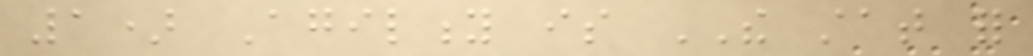1) Agility is THE stat for
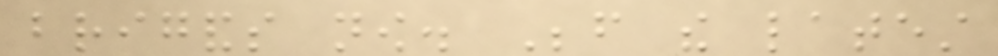brigands now. Before the latest
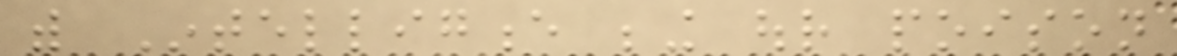with Intelligence being our poison
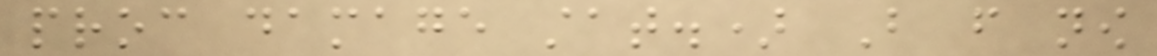proc damage stat.) But from now
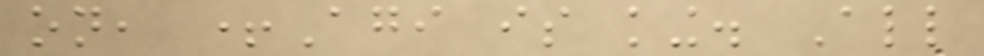on, +Agi is king. All
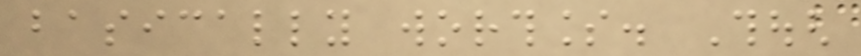basically worthless. Though
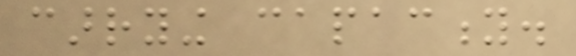carrying capacity.
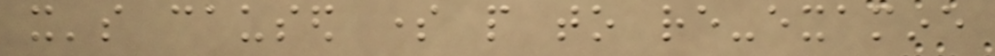it's caused some people to re-examine
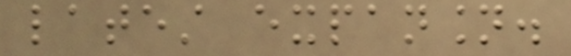latest expansion.
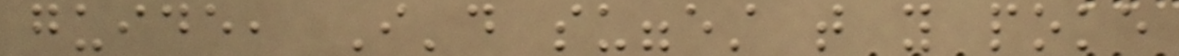guide, I'd suggest that you poke
